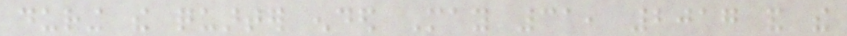during the quarter ended May 31, 2017 and the
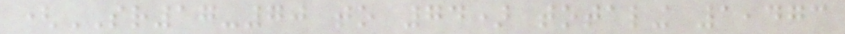(SR17-70 to 74) totaling 1,473
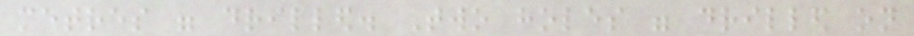metres were drilled. Two holes were drilled on
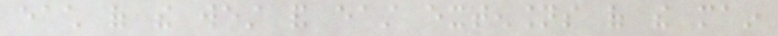each of the west and east extensions of the main
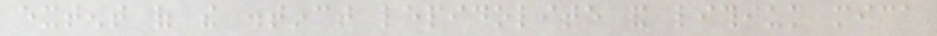extent of the distinct lepidolite and lithium mica
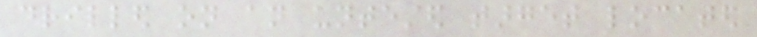drilled on an untested target located
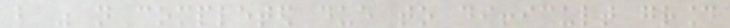but was not completed due to difficult ground
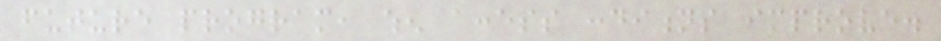future program, when access conditions improve.
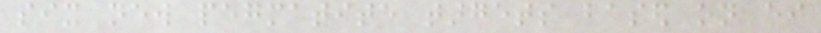six new pegmatite targets based on either
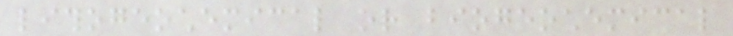lithogeochemical or biogeochemical
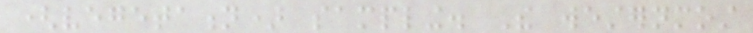(vegetation) sampling. The westernmost
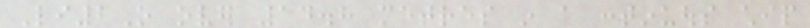Li2O over 14.8 metres in a continuous chip
